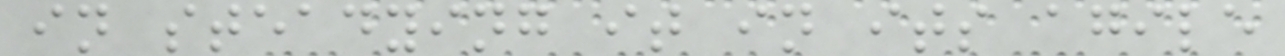in steadying it in its agile
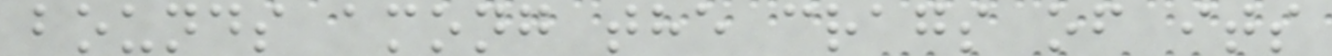bounds among the crags of its
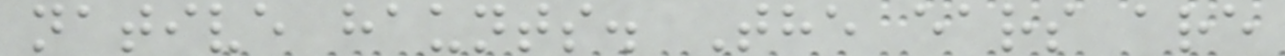native haunts. The ears are
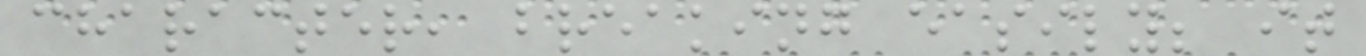character, breaking easily; it
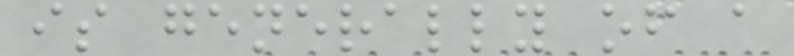is generally of a
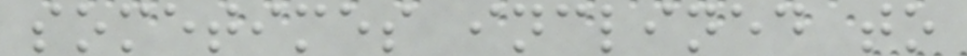sometimes inclined to
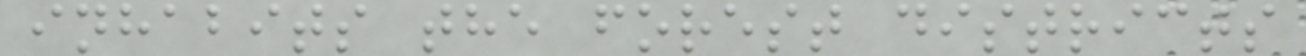inhabits the forest districts
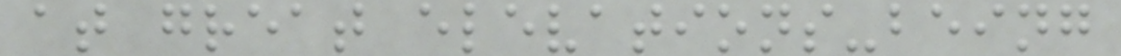at great elevations-being
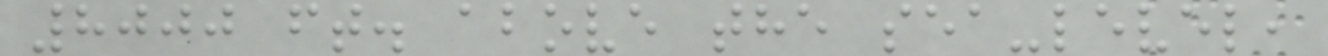8000 ft. above the sea-level,
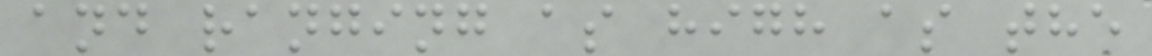and ranging as high as the
